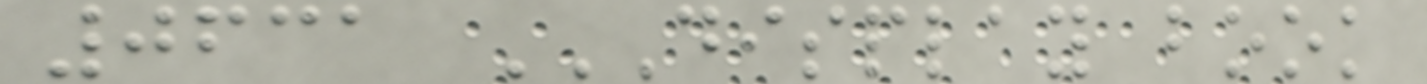0631 DISPLAY BOOK
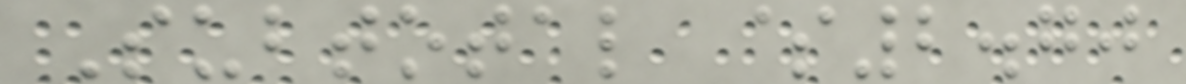Subtotal $2.70
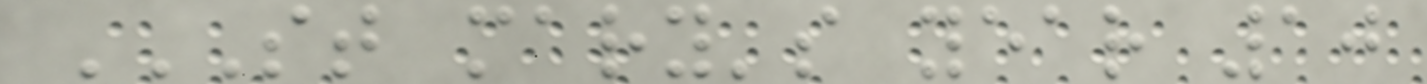ST MARY'S YEAR 10
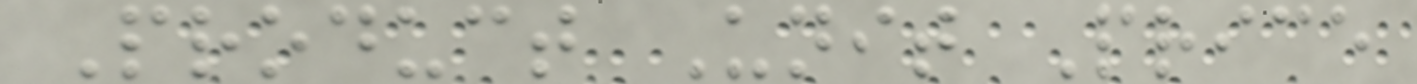Product Unit Price
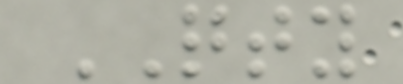QTY
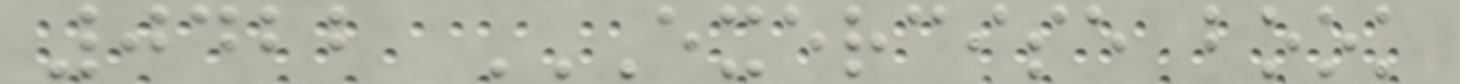0422 EXERCISE BOOK
